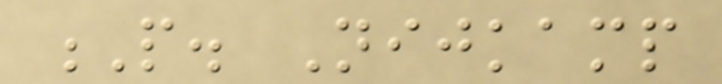P. Nijkamp
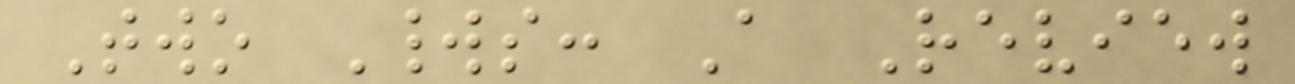Two Worlds: A Review
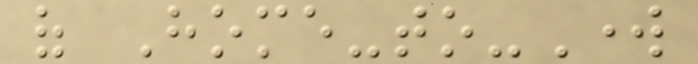of Home-to-Work
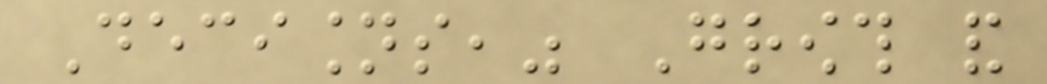Decisions," Growth and
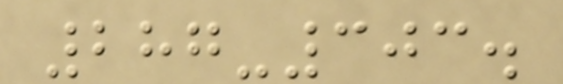287-303.
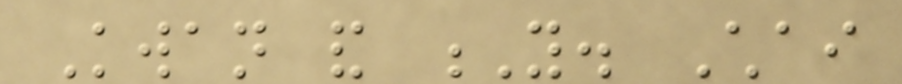Kwan and Y. Chai
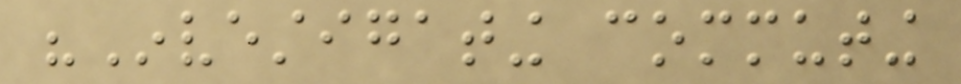"Investigating commuting
